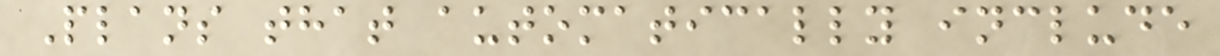Plans that automatically include
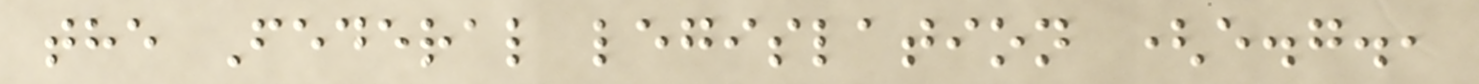the Federal legislation (e.g.,
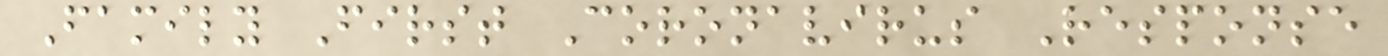Family First Coronavirus Response
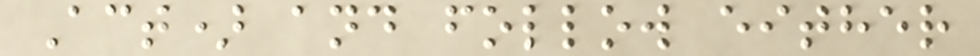Act) and follow either
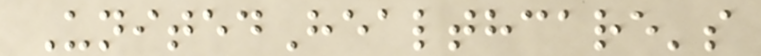UnitedHealthcare's
